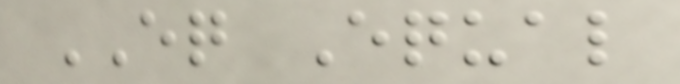EQ Equal
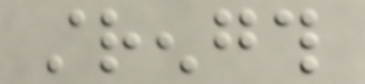strength
